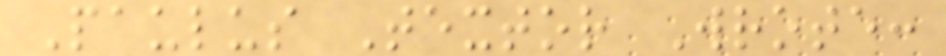Paulus Textor Wrote:
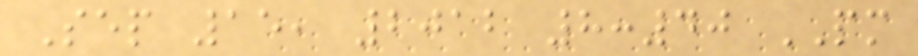Sep 15, 2012 8:40 PM
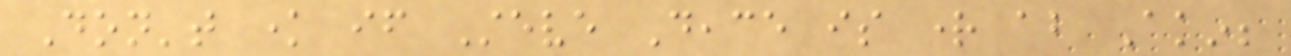Don't know if Steve Deace is right about Akin;
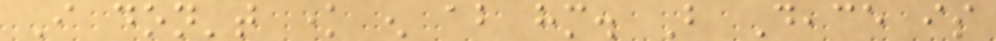I don't know enough about him. But Deace is
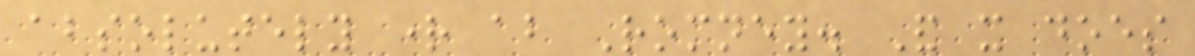absolutely right about Romney. And it does
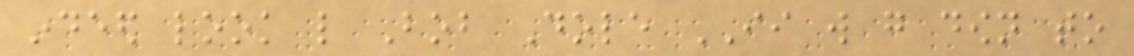indeed look like Bob Dole II will go down to
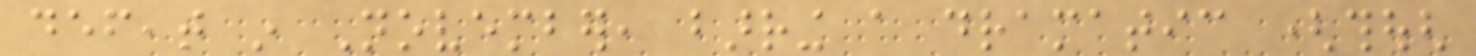defeat in November, barring a dramatic (though
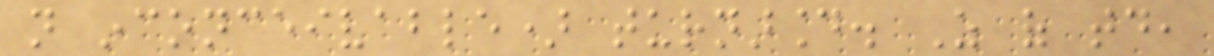not inconceivable) turnaround. As of today,
